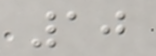10
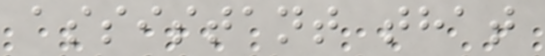assistant that
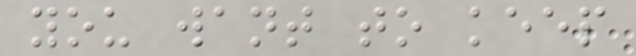you want to keep
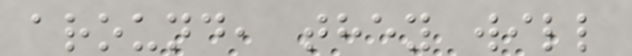around, they will
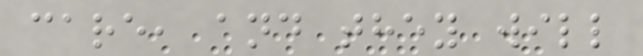care, and they will
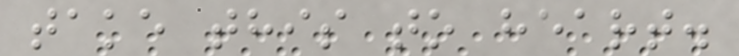take this to heart.
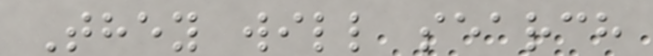They will search
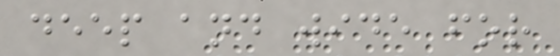deep and wide for
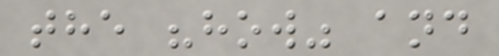the "how" and
